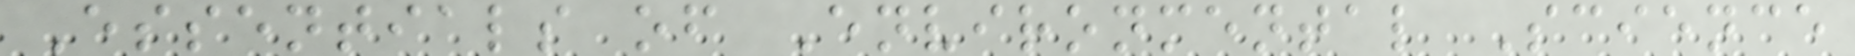Essentials of Environmental Science
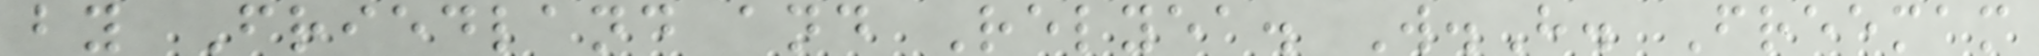by Friedland and Relyea. W.H. Freemam
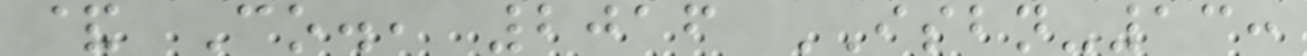& Co., 2016 ISBN-13:
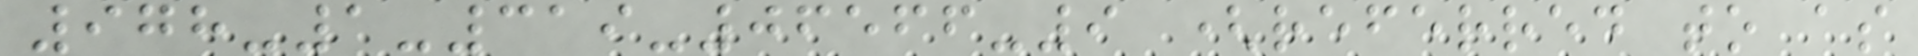978-1-319-06566-9 (referred to as
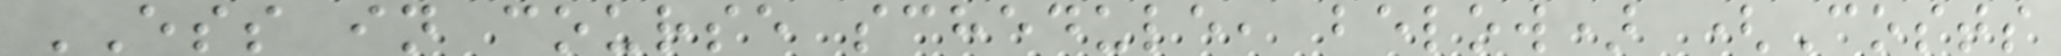ESS in course schedule, below) (Costs
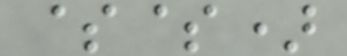$$)
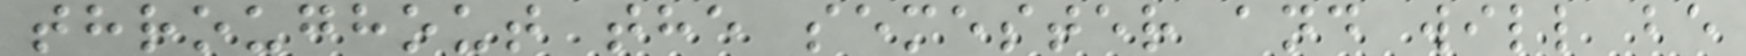throughout the semester and will be
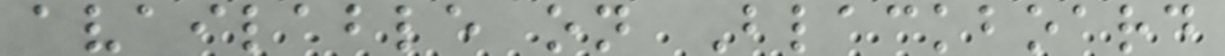available on Blackboard
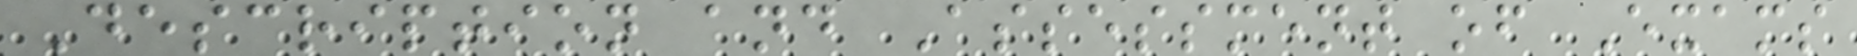Description and Assessment of Exams
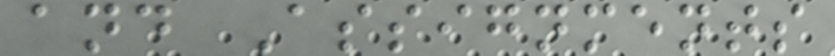and Assignments
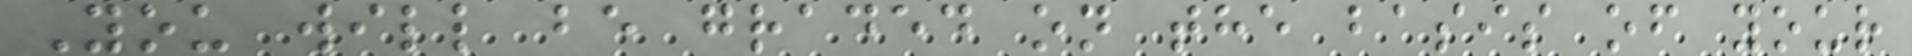You will be graded on the basis of your
